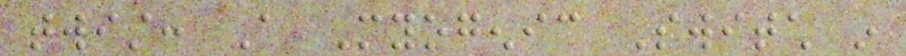twist: A Myogenic Switch in
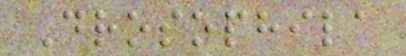Drosophila
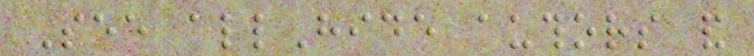See allHide authors and
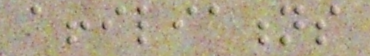affiliations
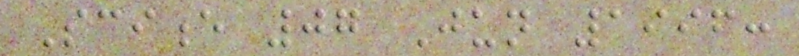Science 07 Jun 1996:
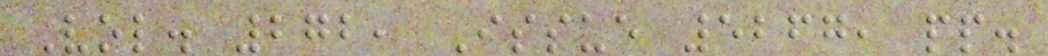Vol. 272, Issue 5267, pp.
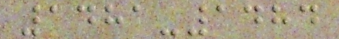1481-1484
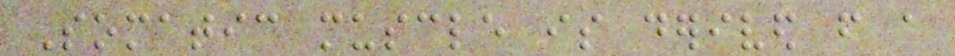Somatic muscle is derived from a
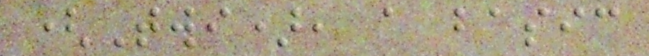(Twi), a basic
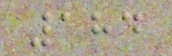184
